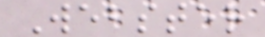Webster
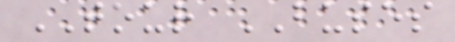TOUR BUSES
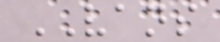VANS
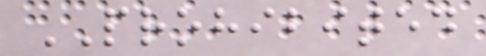PROHIBITED
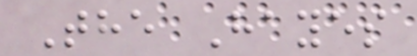The Hayes
